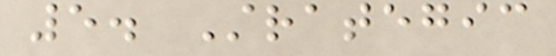5. Strategic
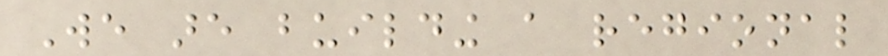We are building a regional
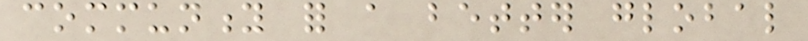community for a better global
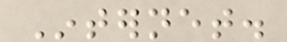Internet.
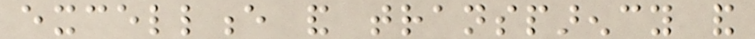excellence and transparency and
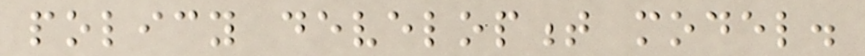policy development model.
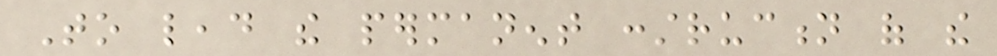To lead the permanent construction of the
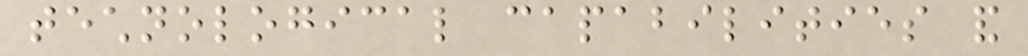technological capabilities and
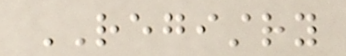REGISTRY
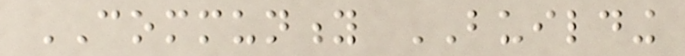COMMUNITY BUILDING
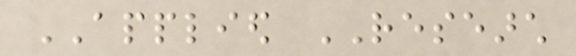APPLIED RESEARCH
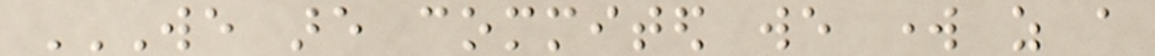WE ARE COMMITED WE WORK AS A
